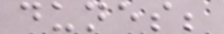dunes;
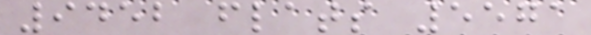9452 flats 5571
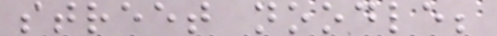street noodle;
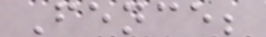Fence;
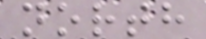north
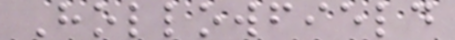Hollowfield
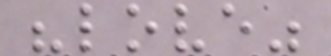"love"
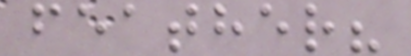feather?
